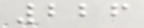226
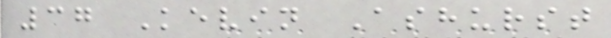37 Kevin Ashurst
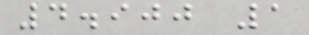4.900 1
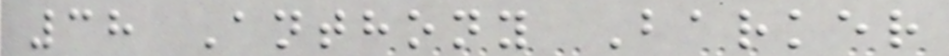38 Anthony Barker
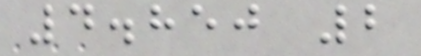4.850 2
